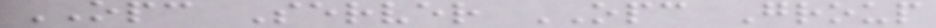OPC Server OPC Group
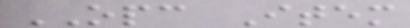OPC Item
